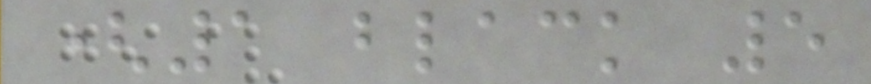(1 black 5
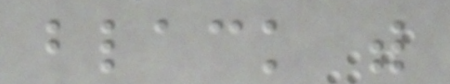black with
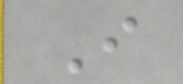I
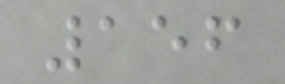156
